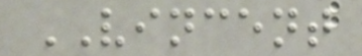VINCENT
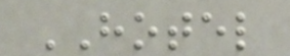HOTEL
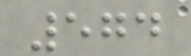574
